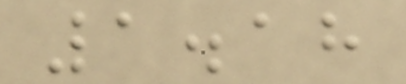1.18
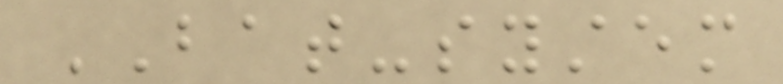BAT-system
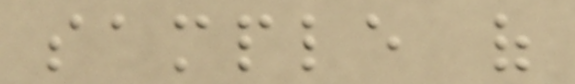sample of
